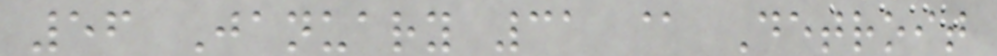56 January 31 @ Detroit
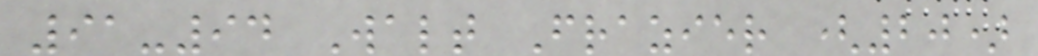91-94 Walt Frazier (20)
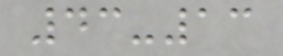43-13
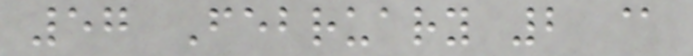57 February 2 @
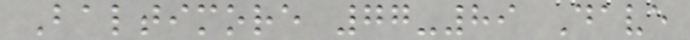Baltimore 77-89 Dave
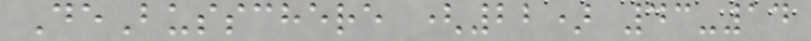DeBusschere (22) 43-14
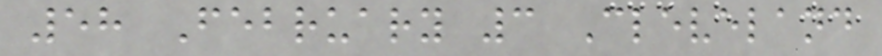58 February 3 Cleveland
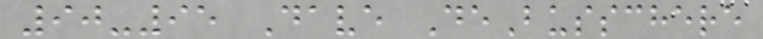90-95 Dave DeBusschere
